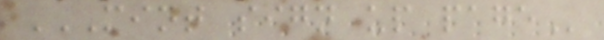MINT SIGN UP PAGE
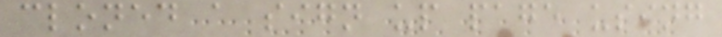cloned a sign up page using
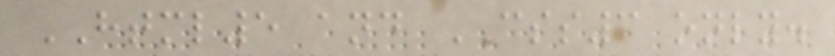HTML5 and CSS3 only.
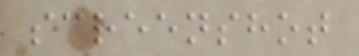screenshot
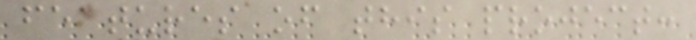features of this project:
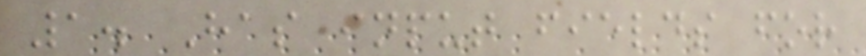1. Has input fields for
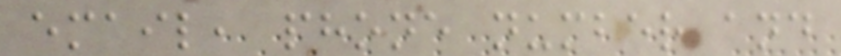email, phone number and
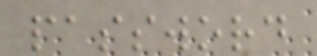password
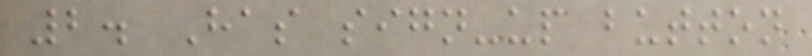2. Has sign-up button
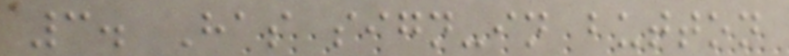3. Has sign-in button
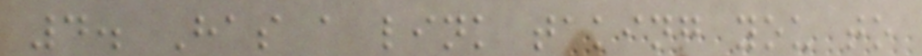4. Has a link taking you to
